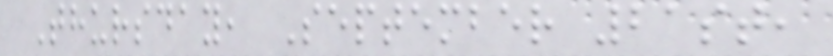Thursday, September 21st,
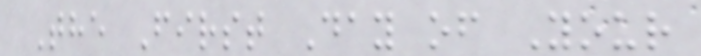The First Day of Your
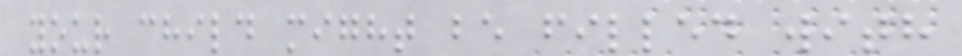your child might be filled with
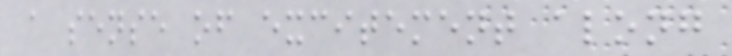a sense of excitement along
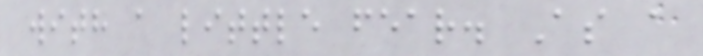with a little fear. As a
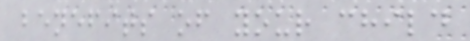benefits of your child
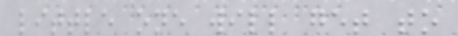little one will get to
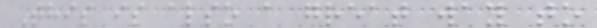This is also a great way to
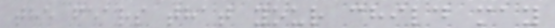the fears that your child may
